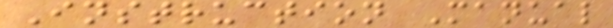Instruction Manual
